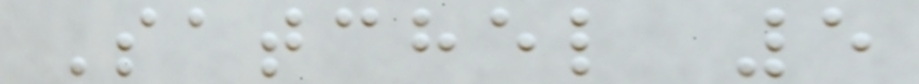Satchel 5
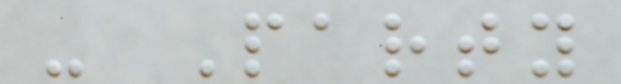- Party
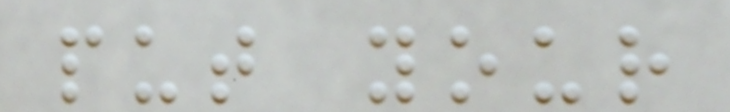put your
